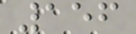156
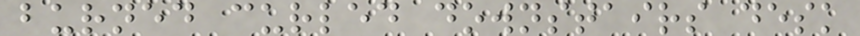burned curled downstairs desk
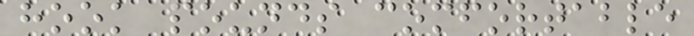hook pounds comfortable
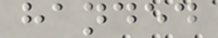handed
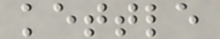kettle
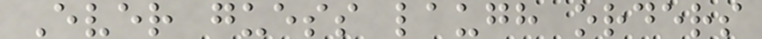Ever guess laugh orders
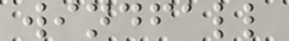windfall
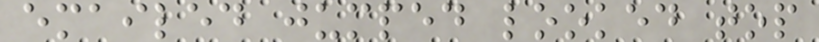emailed jumped looked top
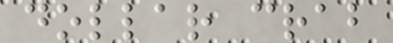dollar crab
